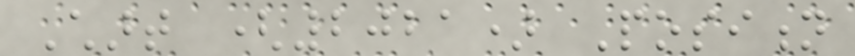Chart (2021) Position
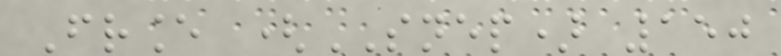France (SNEP) 150
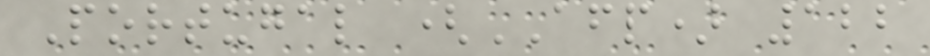Portugal (AFP) 122
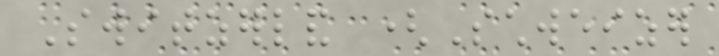Switzerland (Schweizer
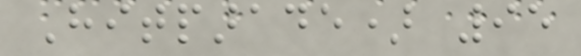Hitparade) 95
